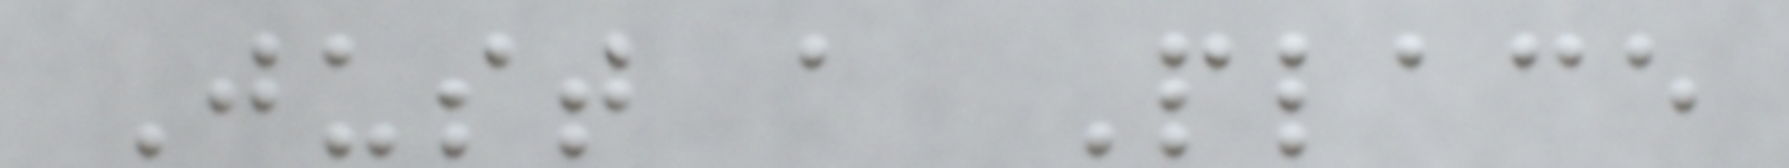Just a Place
